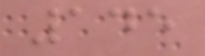145
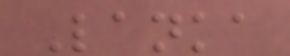Lanka
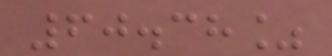60.38%
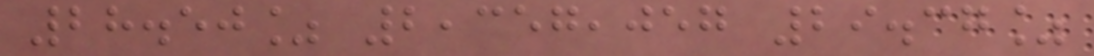28.50% 2,357,057 29.37%
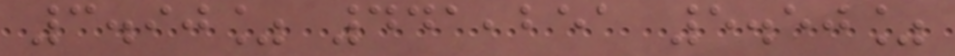3.90% 441,251 5.50%
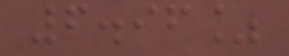6.96%
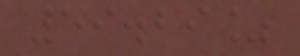59.29%
